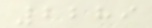2289
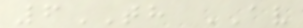6TH AV
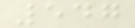547
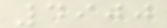4900
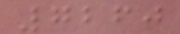7260
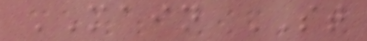MAIN ST
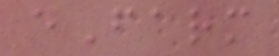eFarm
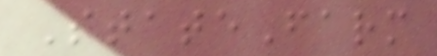StateFarm
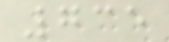735
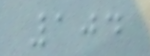104
